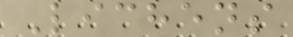Lichens
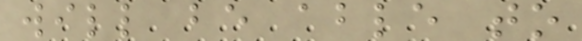will be able to
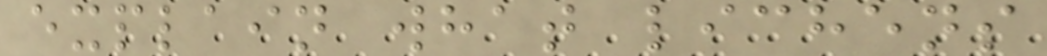explain what lichens
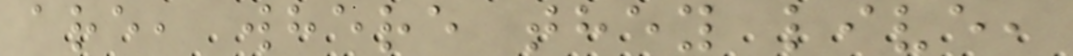are, where they live,
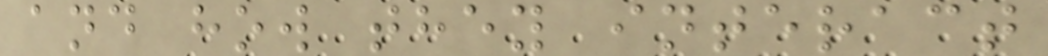and how they interact
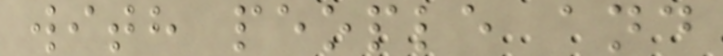with people and
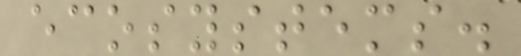ecosystems.
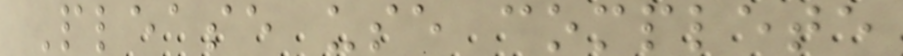Please use complete
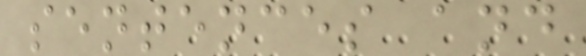sentences and
